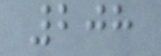208
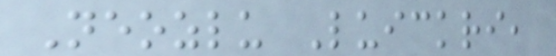Neozlu Luickri,
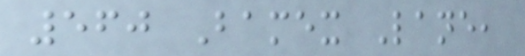560 Bamex Lane,
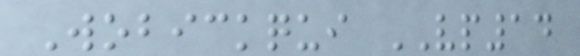Wobickqui VP14
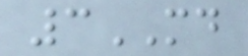3MD
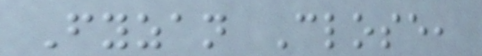Fyzan Close,
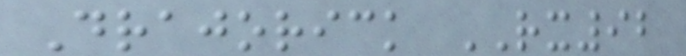Drajorick RX92
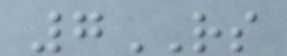7RS
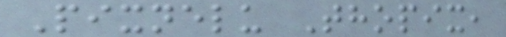Pixnelu Thopix,
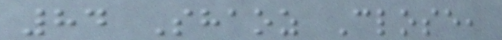84 Shaoz Close,
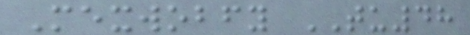Mexwobfy TU48
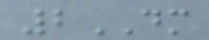2DM
